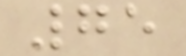75
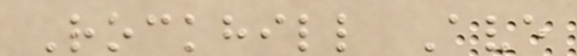Rockhill Ave
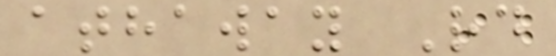athaway Rd
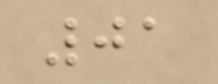01
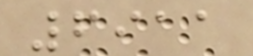6911
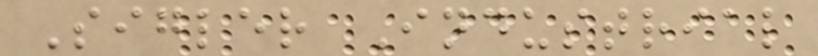Sigler Industrial
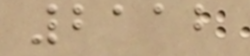2112
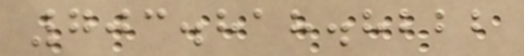703.818.8222
